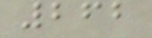262
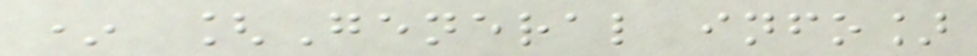* [General info]
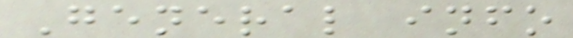General info
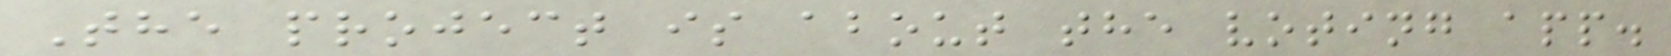The project is about the voting app.
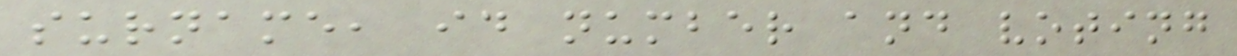surname, id number and voting
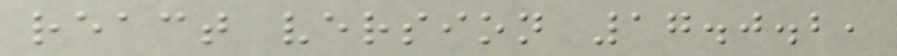react version 17.0.2,
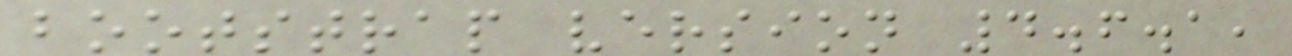bootstrap version 4.6.1,
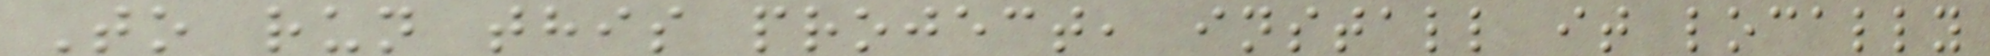To run this project, install it locally
